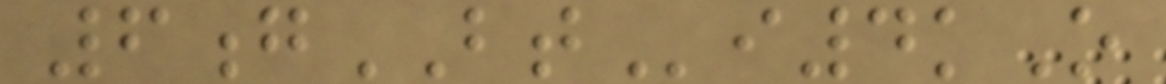6gBTi4kO
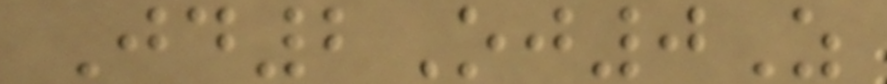Jd2Oj0Z
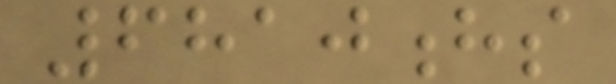6810hs
